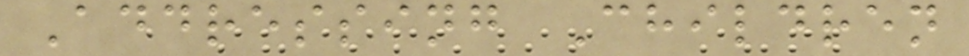Addressing Children
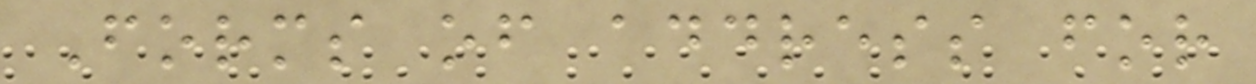Forms of address for
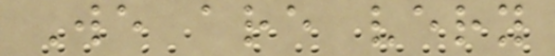We are very
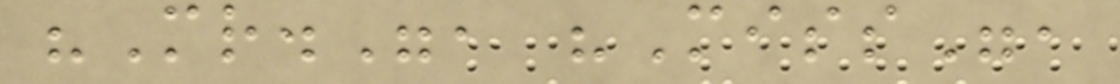"Mr.", "Miss",
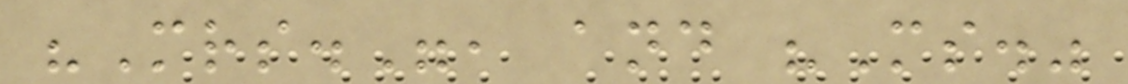"Mrs.", and "Ms."
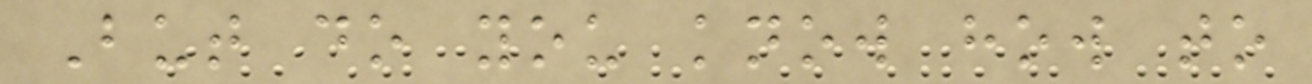But do you know how to
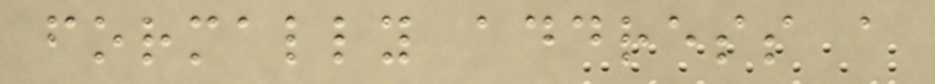formally address a
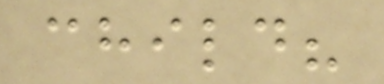child?
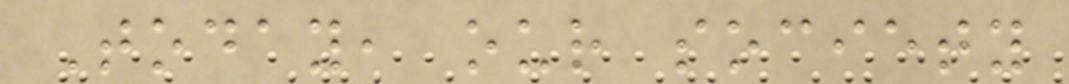Today, our society
